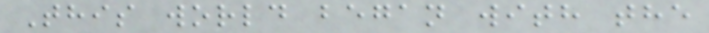This world began with the
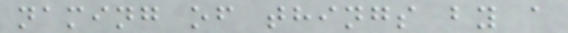naming of things by a
